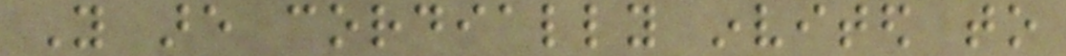You are cordially invited to
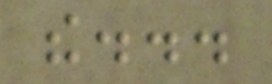the...
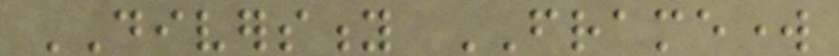DIVERSITY FRAMEWORK
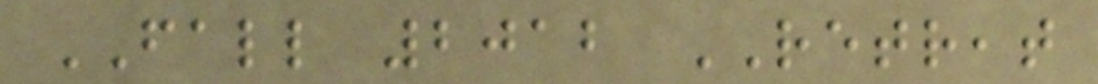FALL 2012 RETREAT
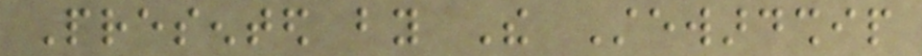Presented by The Stewardship
